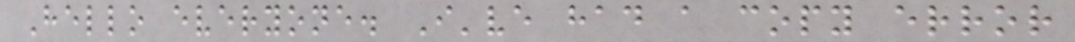Hello everyone. I've had a copy error
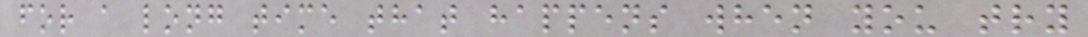for a long time that happens when you try
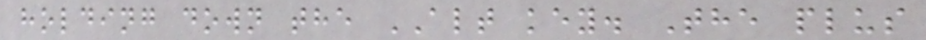holding down the ALT key. The plus
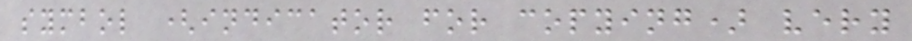symbol (indicator for copying) very
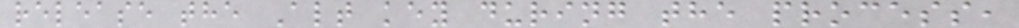release the Alt key during the process,
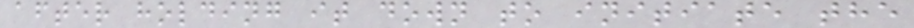after holding it down to initiate the
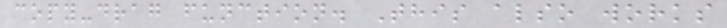copy-drag function. This also works
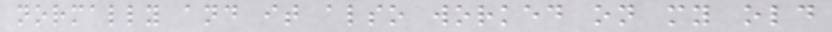normally and it also worked on my old
